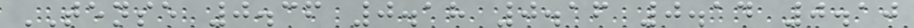TENSE 0.36 0.18 0.16 0.14 0.10
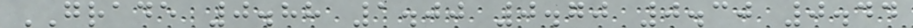GRADE 0.88 1.00 0.70 0.30 0.44
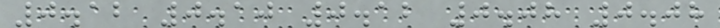0.12 0.10 0.12 0.08 0.08
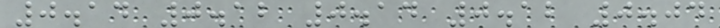0.14 0.12 0.14 0.12 0.04
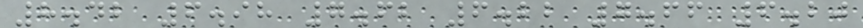8.42 6.98 7.62 6.22 7.66 6.20
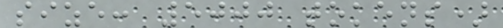size: 5000 tokens)
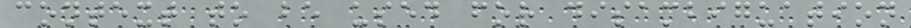context to be used for disambiguation
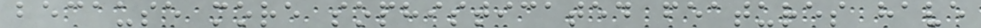because more sophisticated features have
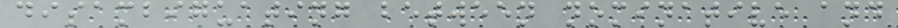disambiguating between nominative and
